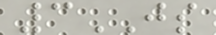3JS
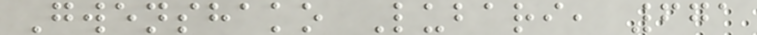Gwenshako Lubari, 671
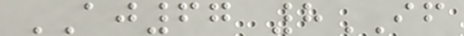AJ67 8IF
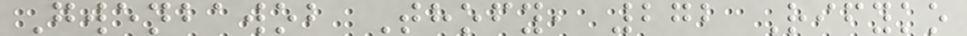Gwenbawob Thofy, 272 Rifyko
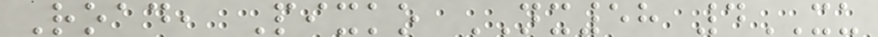Road, Pixko NX58 4XU
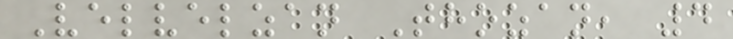Velvelzan Thozan, 4
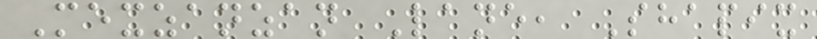Mexzanzan Lane, Shapix
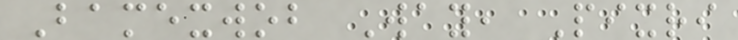Bamexwob Way, Pixri
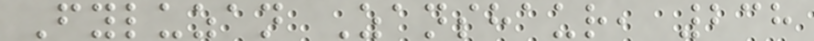Fyluzan Zanshaur, 238
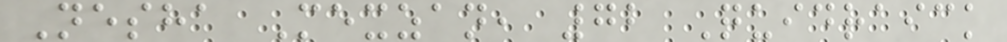Nesha Mexzan, 72 Quidraick
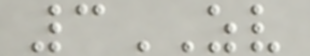3ZV
